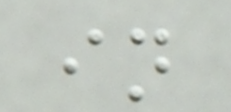in
